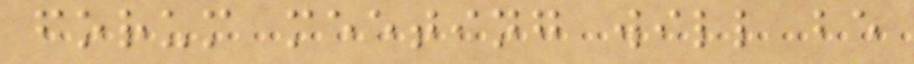forum meeting will be
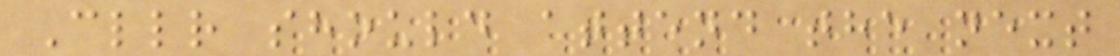Cllr should attend the next
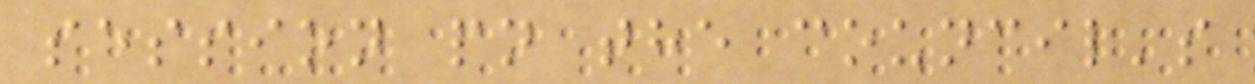session pn the council's
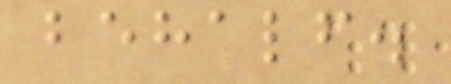behalf.
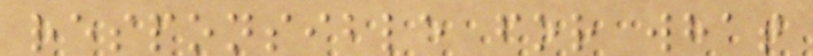responsible for what
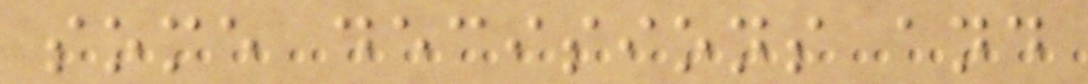some decisions and
